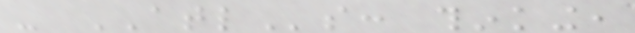- ATLs: thinking,
